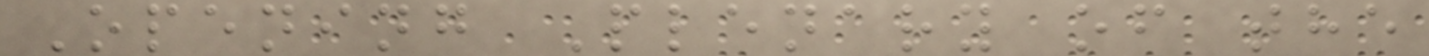Opening Plenary of the
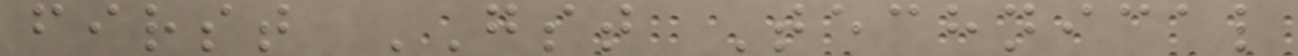first GST Technical
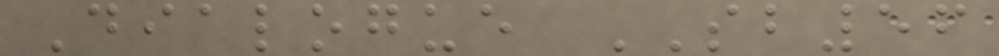Dialogue SB56
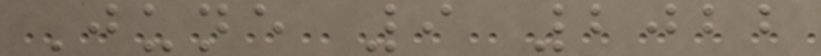June 9 2022
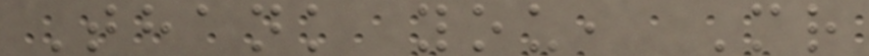Thank you, Mr
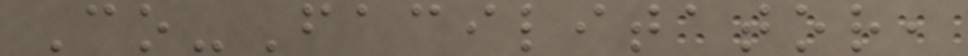Co-Facilitator,
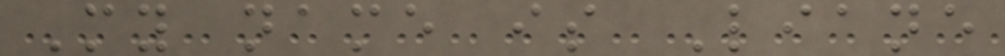My name is Liane
